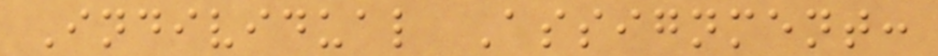Individual Assignment:
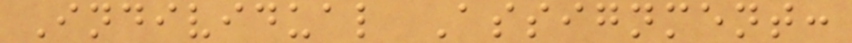Individual Assignment:
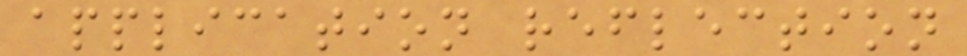application reflection
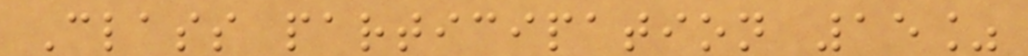Class participation 15%
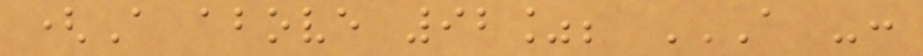(A above 92%; A -:
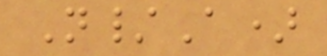N/A)
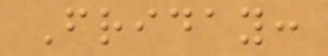Friday:
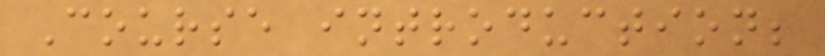Course introduction;
